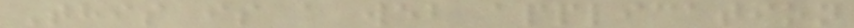This is a web application
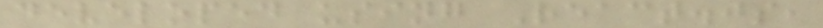developed using React.js,
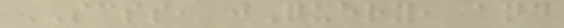SCSS, jQuery, and
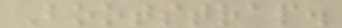Bootstrap.
